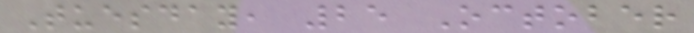Tuesday, 25 October
